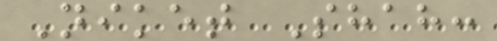Niket Shah:
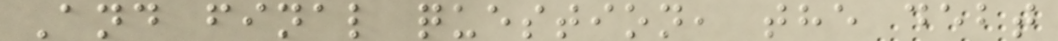And final question, the debt
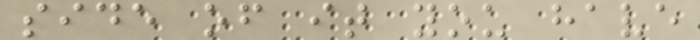side of it you have
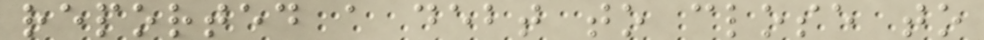reported a debt to close to
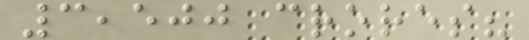3,500 crores?
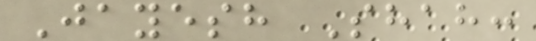Jayesh Shah:
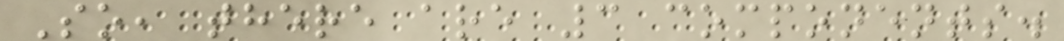So, there are 3 components.
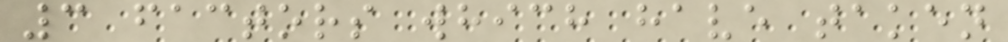3 factors which have taken
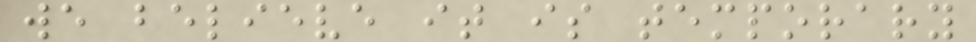we believe it is temporary
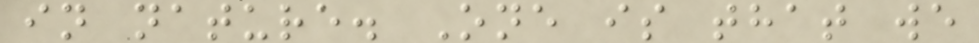in nature. One is that we
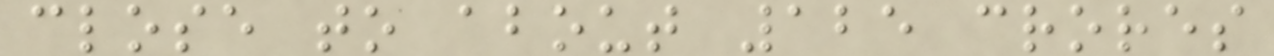close to about 125 crores
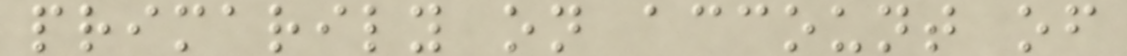primarily on account of
